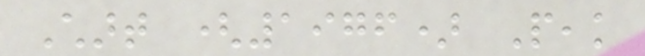Chart (1976) Peak
